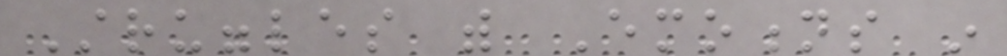Struggles with Emotions in
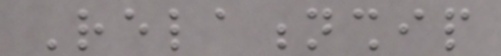Relationship
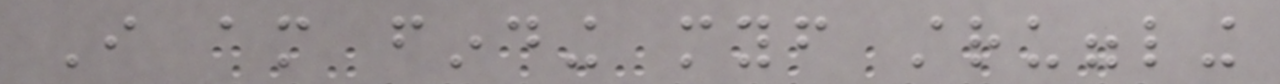I am finding myself struggling
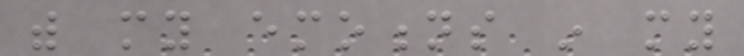with my emotions in my
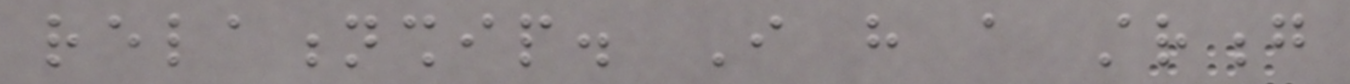relationship. I have a strong
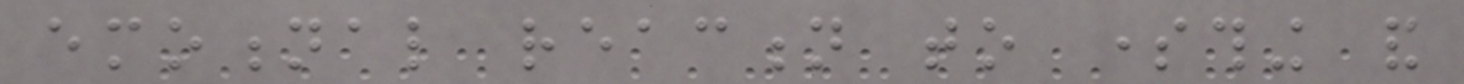emotional reaction to something and
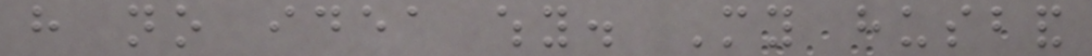have no idea why. My husband
